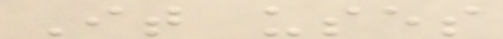It uses
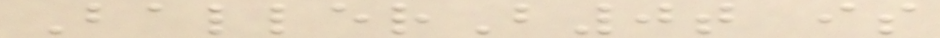BallerB0t is
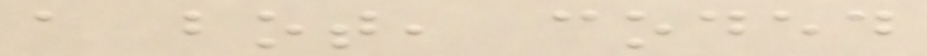a bot, coded
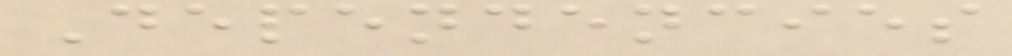Dependencies
